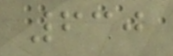630
